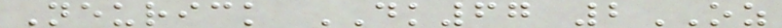Neurick DK67 2OZ
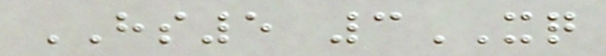HS5 3XQ
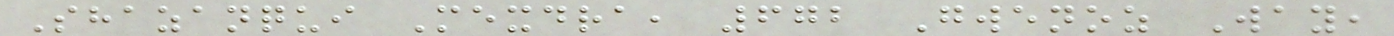Shazanqui Mexdra, 672 Gwenoz Way,
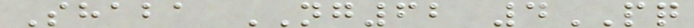Shaba NG62 4PQ
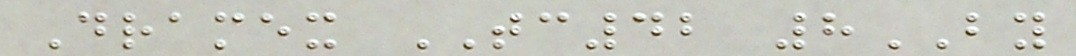Dramex TC42 8BY
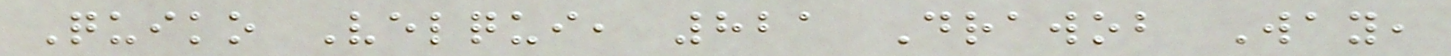Quiko Velqui, 821 Drawob Way,
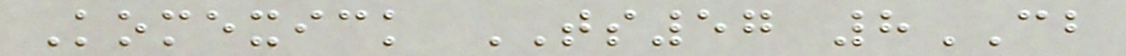Komexick TS57 8CB
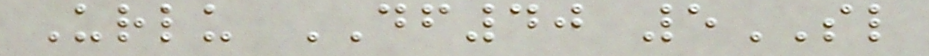Urlu DF40 5SL
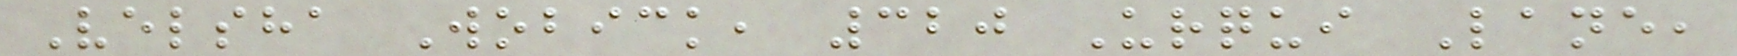Velsha Wobick, 320 Urqui Lane,
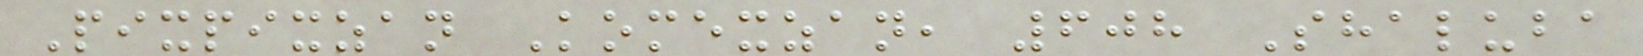Pixpixzan Komexzan, 608 Shaluba
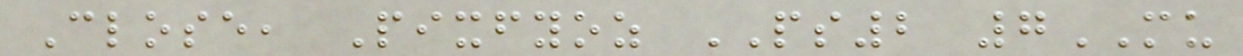Close, Pixfyoz PS2 7MU
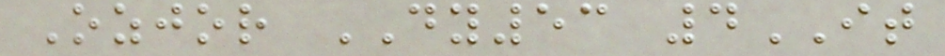Ozjor DY53 4IT
